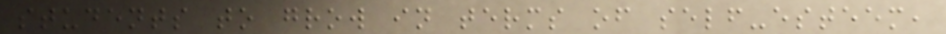students to grow in terms of self-esteem,
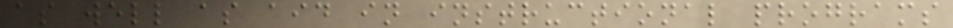as well as aid in instructional programs
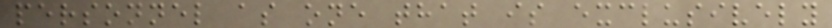personnel as one that is exclusively
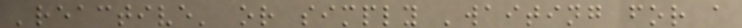'reactive' or simply 'waiting for a
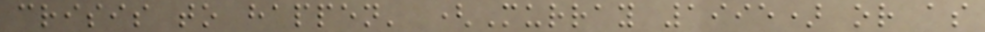crisis to happen' (Murray 1995) or as
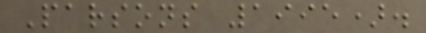Parsons 1995).
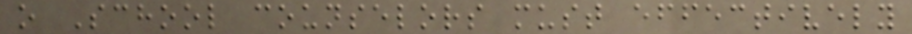o School counselors must effectively
